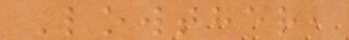Lowther,
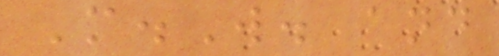M.W. and
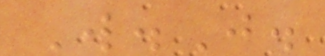W.J.
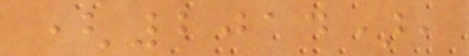(2014),
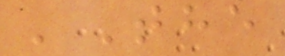'The
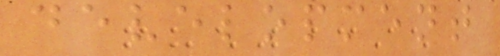development
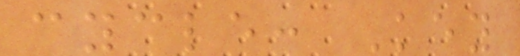cycle: Key
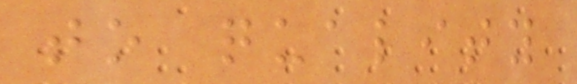to quality
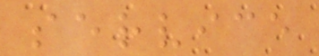service
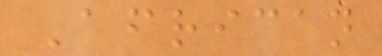African
